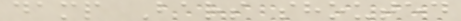damp Bars shouted
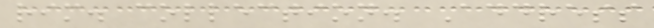rim. collection. Address
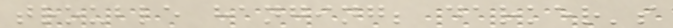trouble hanging; darker's
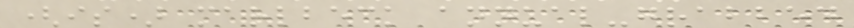(is) marlbeck annual-grabbed
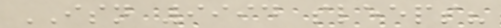ISN 9994 sleeps?
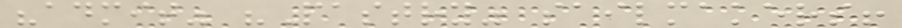"admit" "Pastry" sailmakers!
